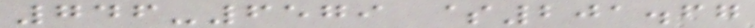746-6579 $201.67
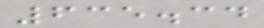635.34
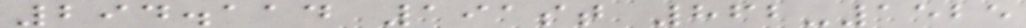294.114 191st 862-1525
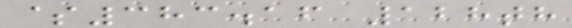$383.16 128th
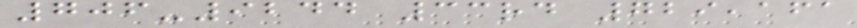706-9244 33rd 729,161
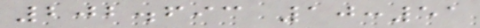202.693 10:51
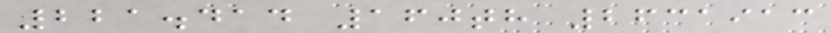221.414 160th 2631913
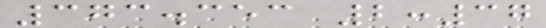373.353 2:37
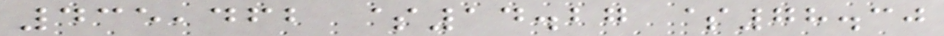435,462 $14.27 $78.30
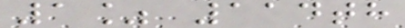1% 114th
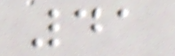41
